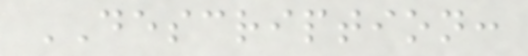DESCRIPTION:
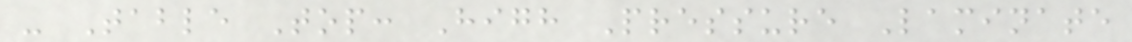- Table Top: High Pressure Laminate
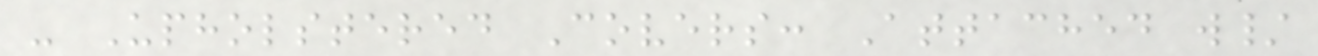- Upholstered Covers: Attached w/
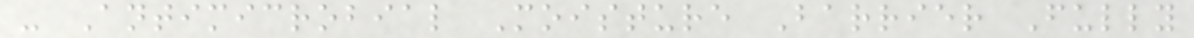- Antimicrobial Moisture Barrier Fully
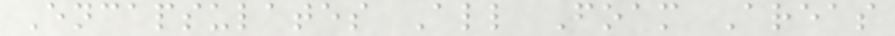Encapsulates All Foam Areas
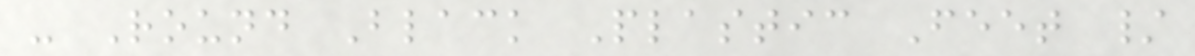- Round Black Plastic Feet /
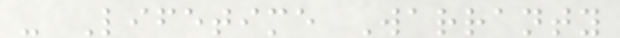- Lifetime Warranty
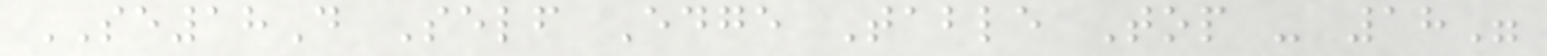SE18D Self Edge Table Top - 18"
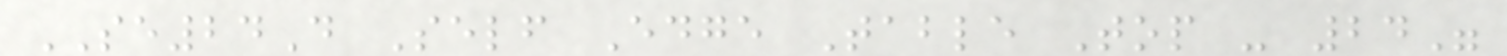SE24D Self Edge Table Top - 24"
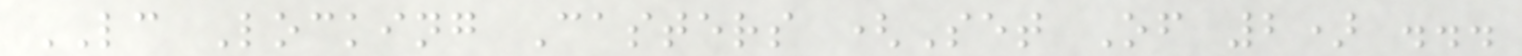LC Locking Casters (Set Of 2) ...
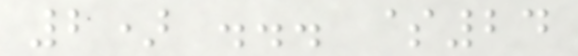2) ... $24
